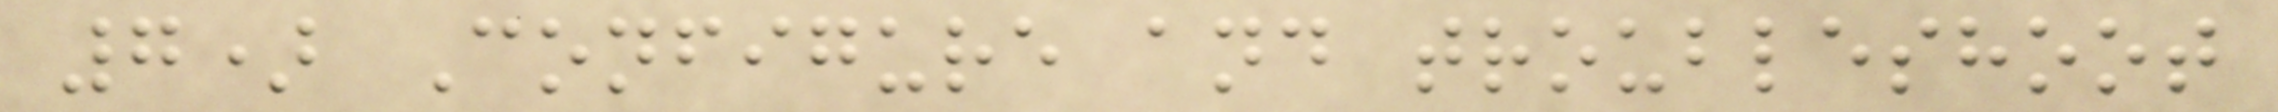7) Configure and troubleshoot
